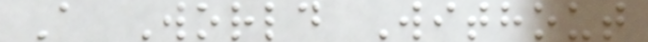A World Without
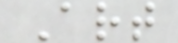Art
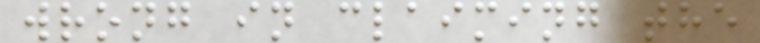wrong in claiming the
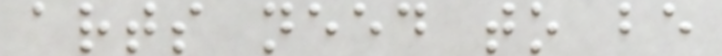arts need to be
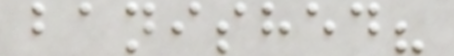banished?
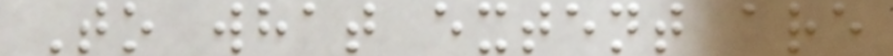To what extent are
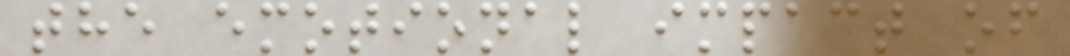the emotional impact of
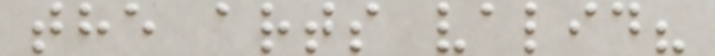the arts valid?
